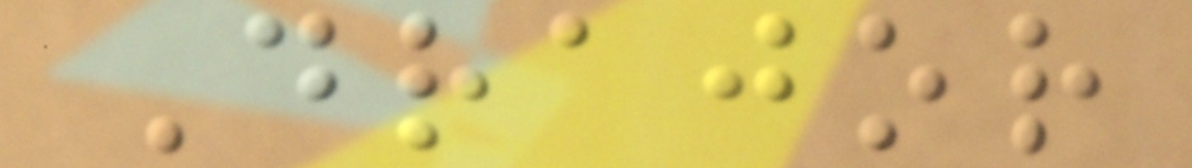Drajor
